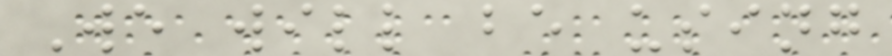We will be using
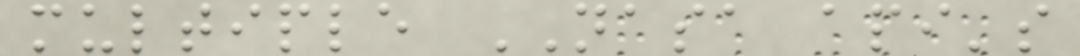multiple NASA api's
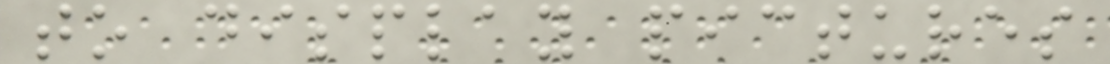to display pictures
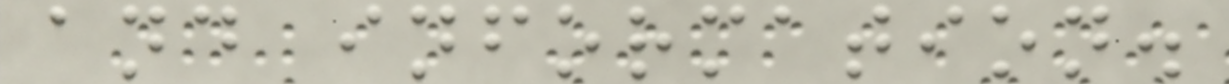and information.
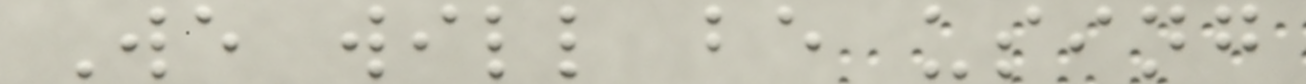We will be using
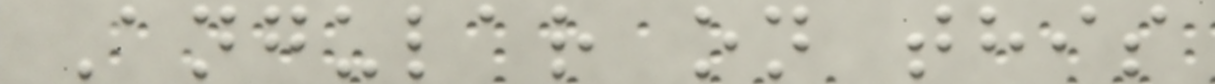Angular on this
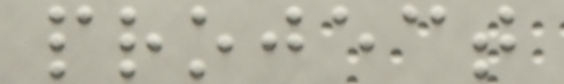project
